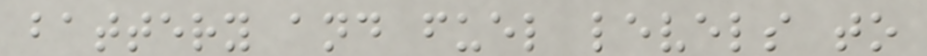battery and fuel levels to
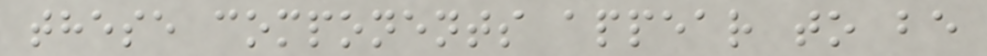these components appear to be
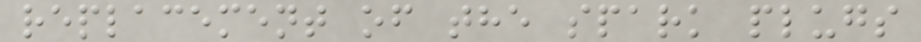replacement of the spark plugs
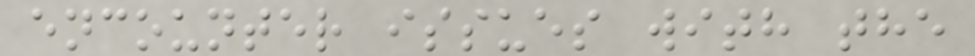encounter issues with the
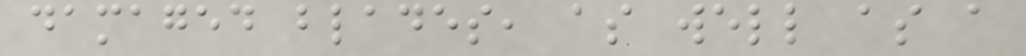damaged blades, as well as a
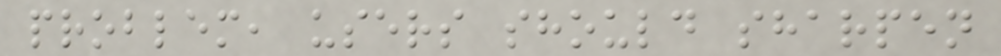problem, users should sharpen
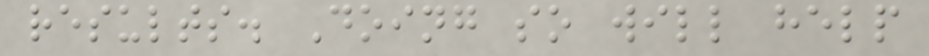results. Doing so will help
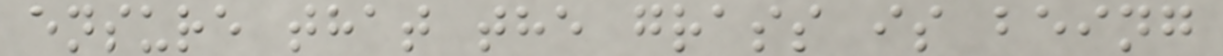ensure that the grass is being
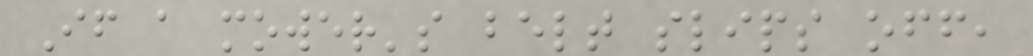If a mower's belt slips off,
